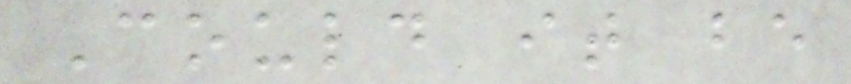Could it be
